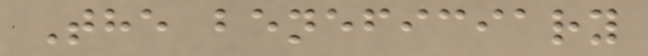The beneficiary
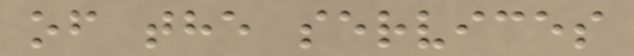of the services
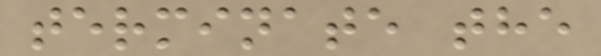terminate the
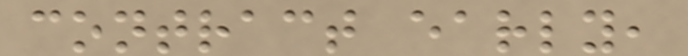contract early,
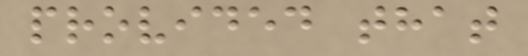provided that
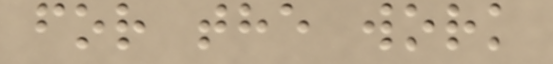for the work
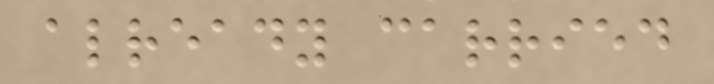already carried
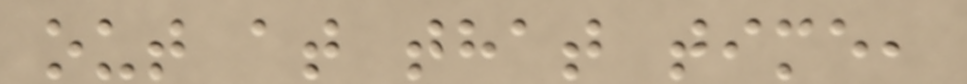out at that time,
